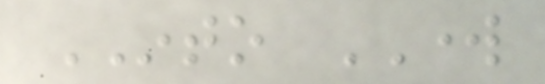INTO WORK
